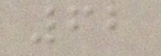62
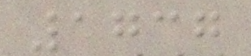1737
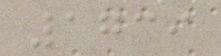1739
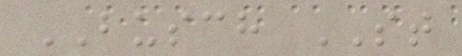BUSCH ST
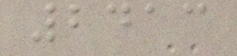2413
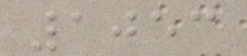1053
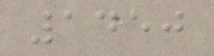1450
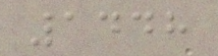1448
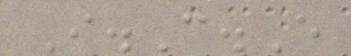I.C.E
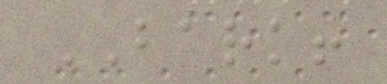BARK!
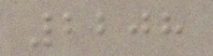2208
